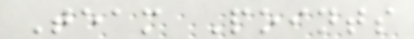Team Points
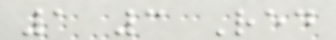1 3 Red
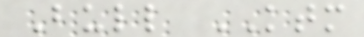Bull KTM
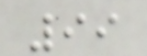99
